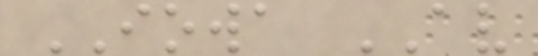IOWA AV
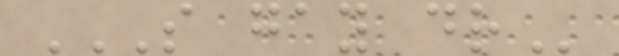S GAY DR
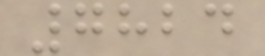7824
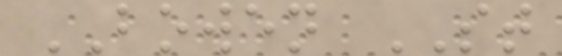BOWEN ST
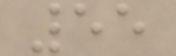55
